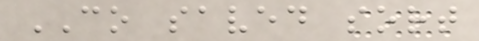CO saved sort
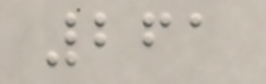261
